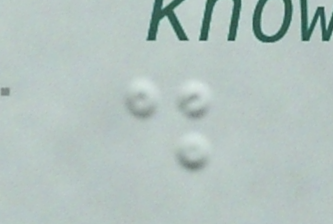.
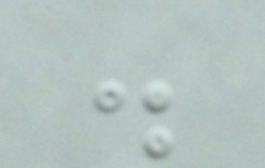.
